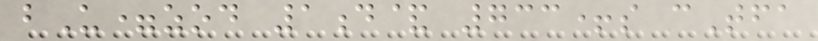bU=zod 1d& 733+s cTfa
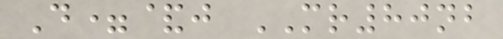D=&j MR80nb
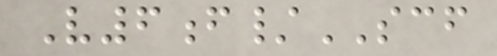V6f/SCF
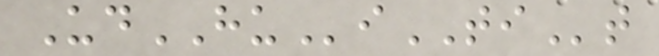UdHUiTIt
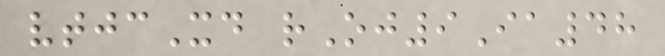vtjcXd rOj9Ia48
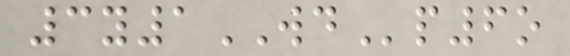3y1WDp6o
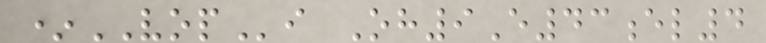*VOPi Oh9E43el4
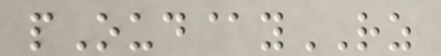pOud@yRZ
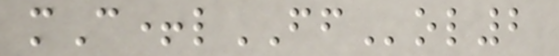mC+lFFol2
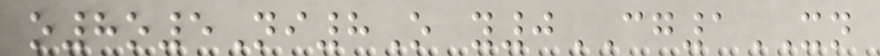o8o5Ni8O y0CG1XN
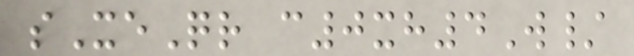sXeQr c0xh4W/
